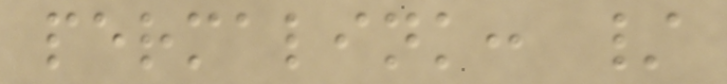permalink: /
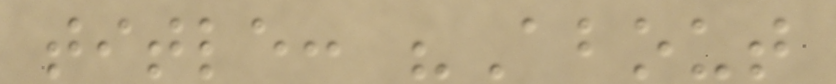title: "About
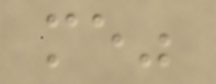me"
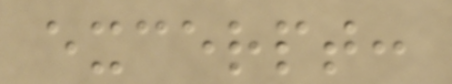excerpt:
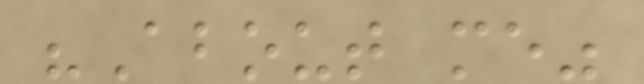"About me"
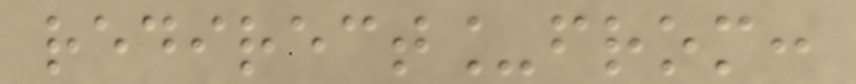redirect_from:
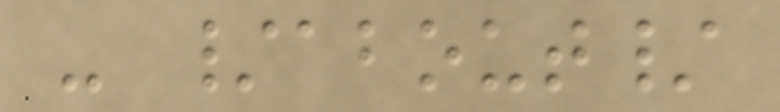- /about/
